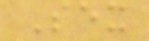Sex
